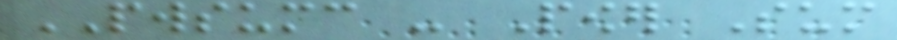PWSUMC - Power Sum
